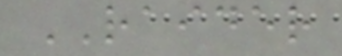RAIDER
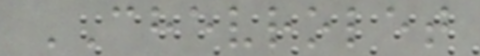CHEVROLET
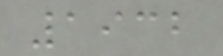1932
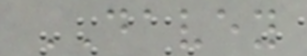DAVEY
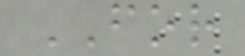FOR
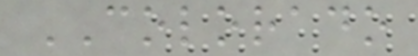COLORADO
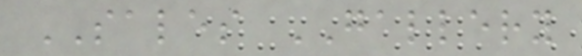SALES GALLERY
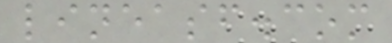lineasf.com
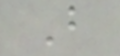B
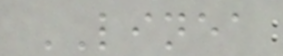LINEA
